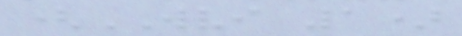(WVI 1)
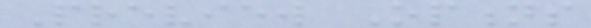Preview Options
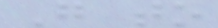Go to
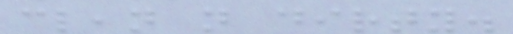clean not dirty.
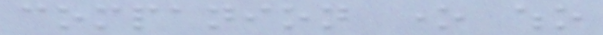companion one who
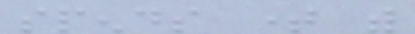spends time with
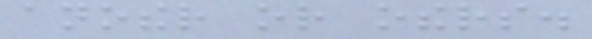another or others.
